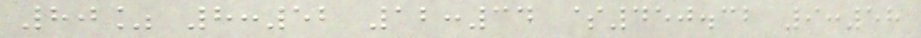80% 8:52 12:34 $450.32 9:58
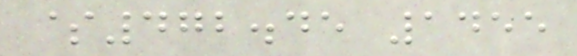$472.45 1455
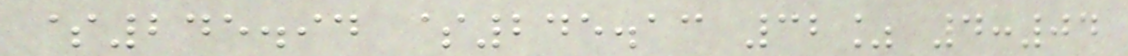$245.94 $245.13 32% 4:04
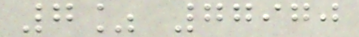7% 77970
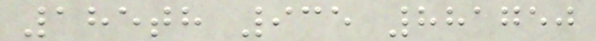185th 935 881750
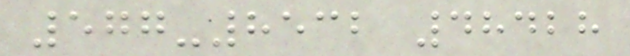577-8532 48428
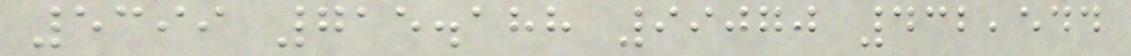5399 715.188 99070 432,544
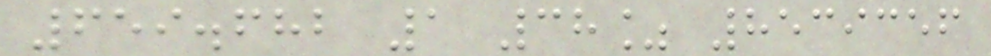659.682 1 38% 8539356
